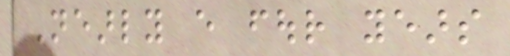Nearly every four years
